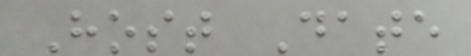Host Date
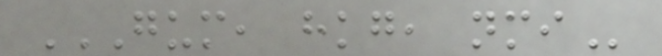GUM, HKG, NMI
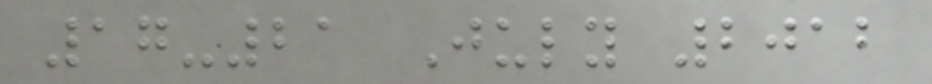17-21 July 2012
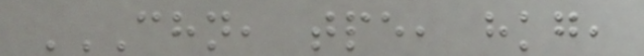CHN, TPE, HKG,
